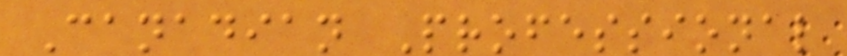Canadian Professional
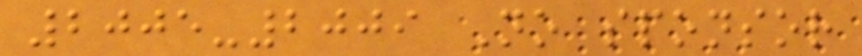2005-2009 No sponsor
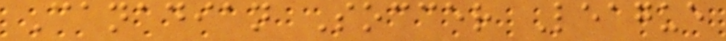Canadian Soccer League
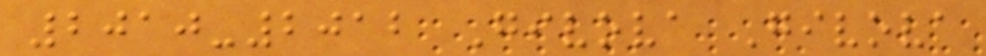2010-2012 Givova Givova
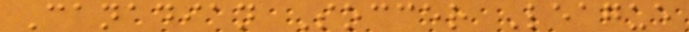Canadian Soccer League
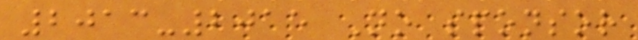2013-2015 No sponsor
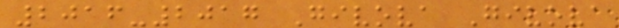2016-2017 Givova Givova
